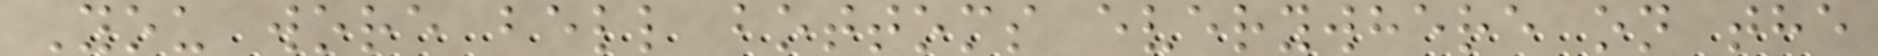You wore bell bottoms everywhere on the
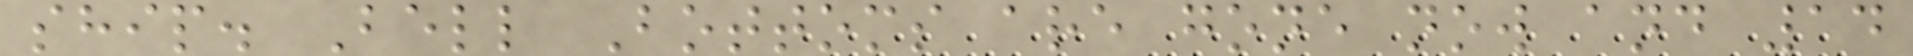ship. Bell Bottoms are gone now and 14
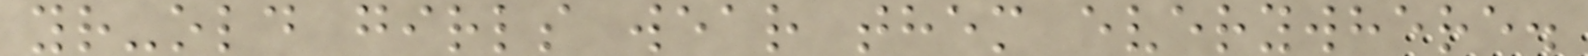yr-old girls wear them everywhere.
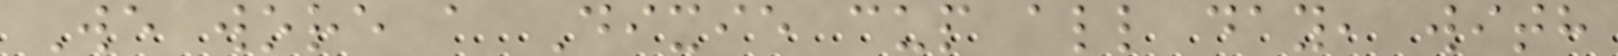We wore a Dixie cup all day, with
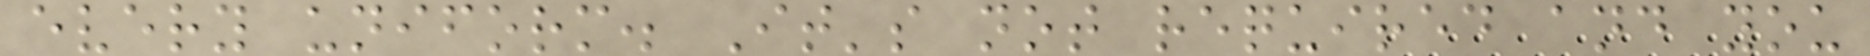every uniform. It's not required and you
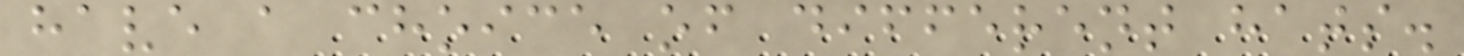have a choice of different hats.
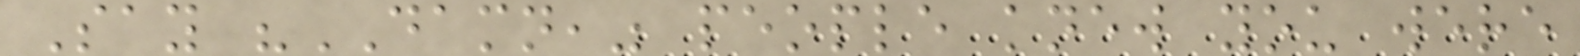Say "DAMN," people knew you were
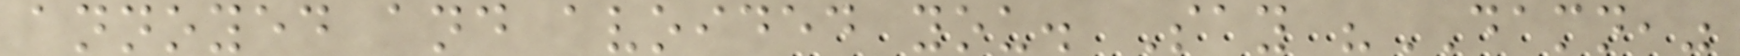annoyed and avoided you. Say "DAMN,"
